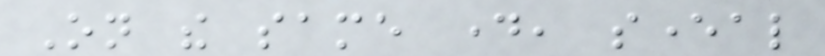On the same day, several
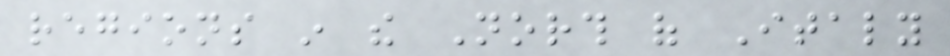regions in the North of Italy
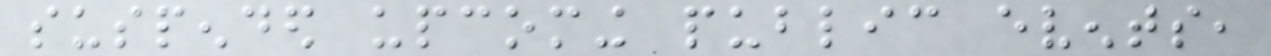suspended upcoming public events,
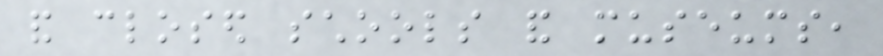and closed schools and museums,
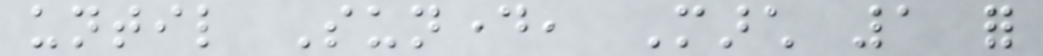until Sunday, March 1 for
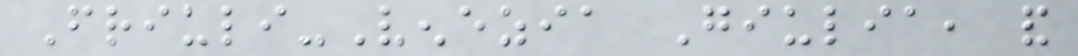Friuli-Venezia Giulia, and
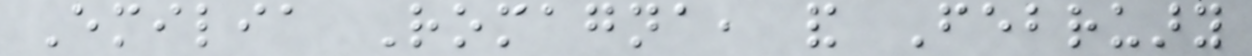Emilia Romagna, and February
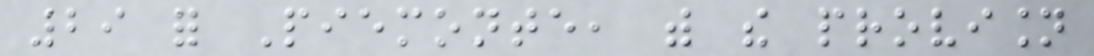29 for Piemonte, with the provision
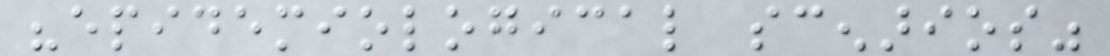"epidemiological scenarios"
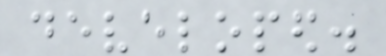developed.
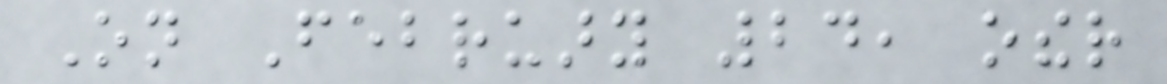On February 24, other
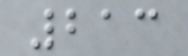213
